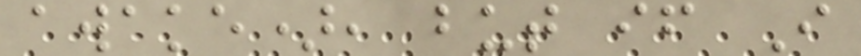awake), but if I
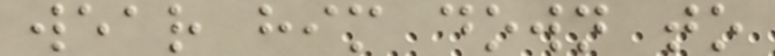wear him down to
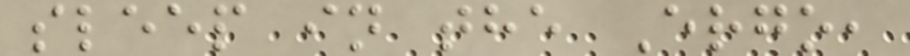sleep in the Ergo,
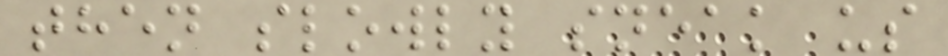then slowly sneak us
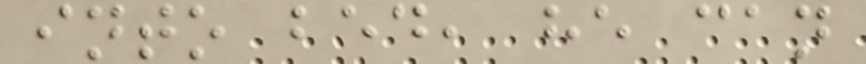into bed, he can
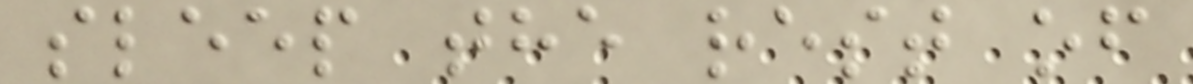sleep the rest of
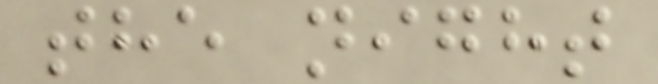the night
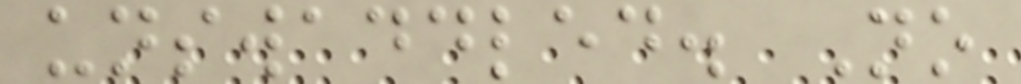unswaddled. No
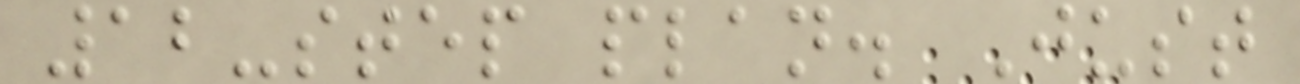12-step plan. Just
